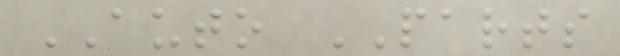AUTO PARTS
